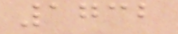1732
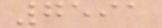7591
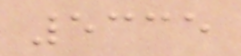5335
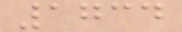1734
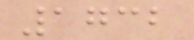1732
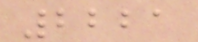2221
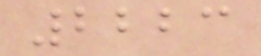2223
